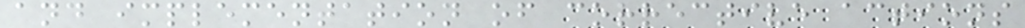and implementation of corrective actions
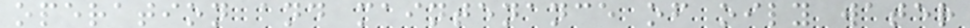operation and maintenance of oily water
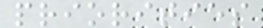priorities
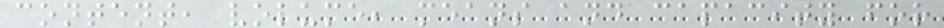content, volume, means and capacity for
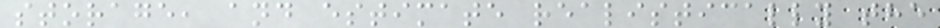storage, and estimate realistically the
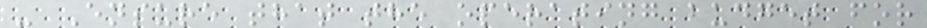- Ensure that the operating budget for
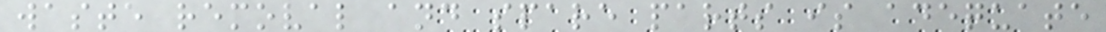waste removal and spare parts is adequate
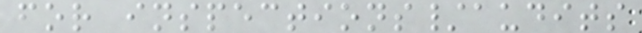for inspections/audits
